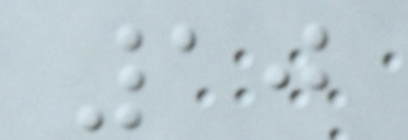10
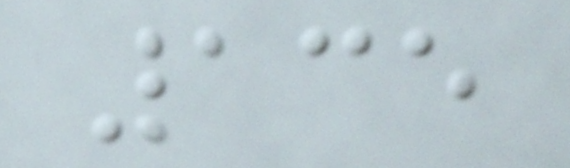135
